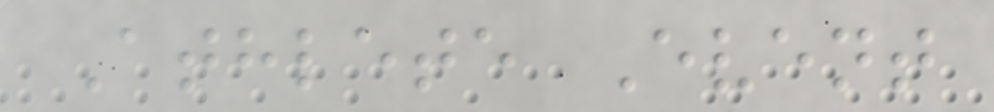Athlete Event
